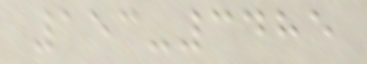153-3485
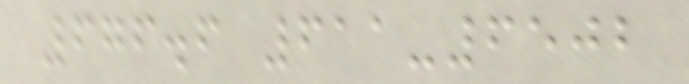676.6 611-6502
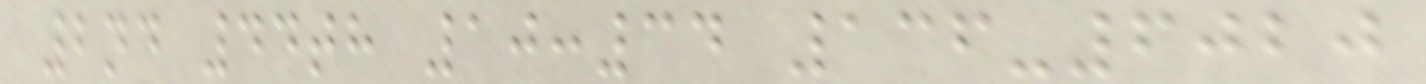2nd 44th 10:34 136-6020
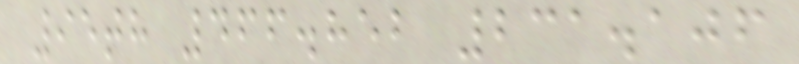95th 466.852 231.106
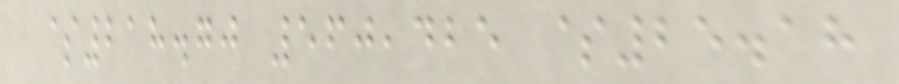$218.70 560,425 $25.18
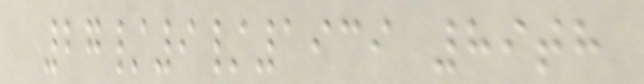27/9/1939 89th
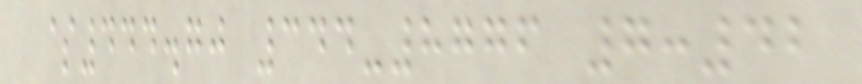$444.70 344-8776 7:42
